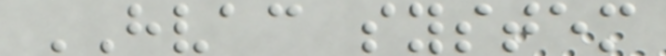HVAC system
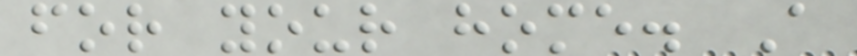for your home. A
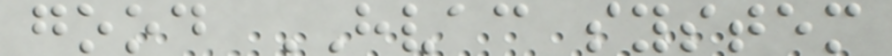good HVAC system
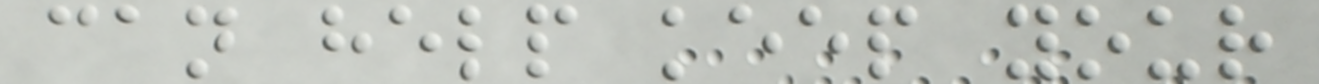can help keep your
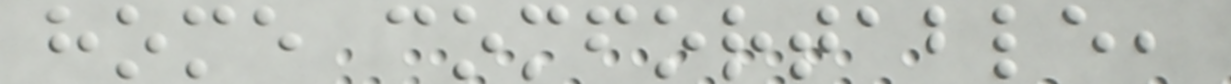home comfortable,
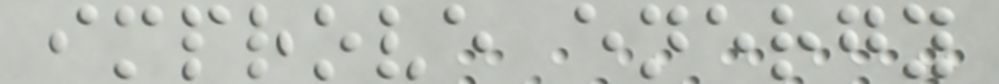improve energy
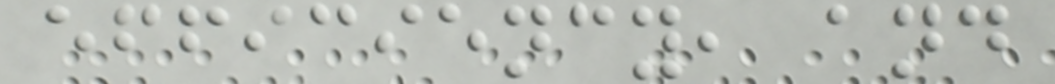efficiency, and
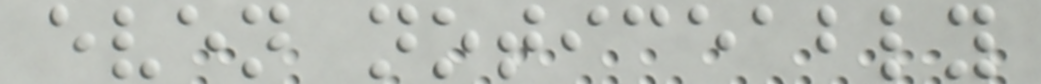even noticeably
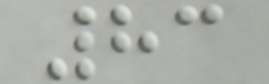83
